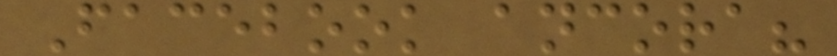Facebook ancora?
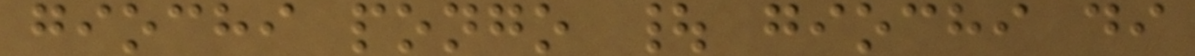giochi pongo | giochi di
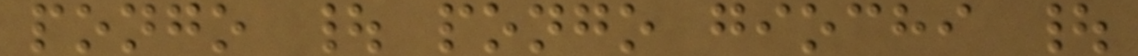pongo | pongo giochi |
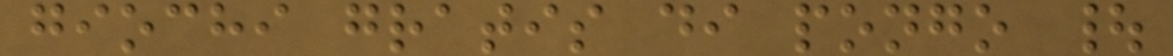giochi gratis di pongo |
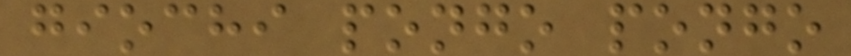giochi pongo pongo
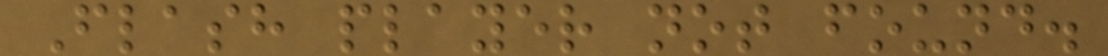Flash player not found.
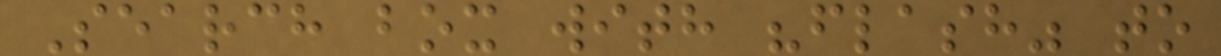Search box with "flash" to
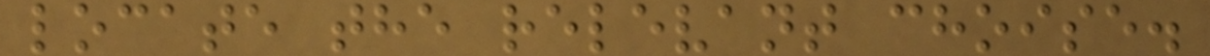locate the relevant choise.
